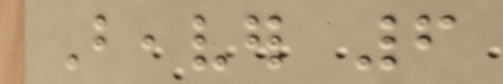Beaver 6
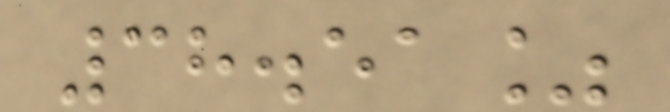38.51%
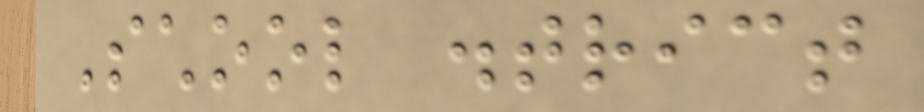School district
